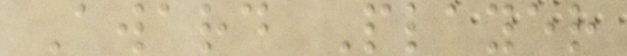Award Player
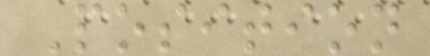Position
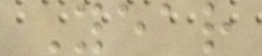Year
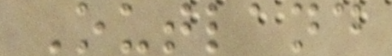Outland
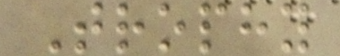Trophy
